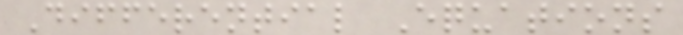Differential Equations
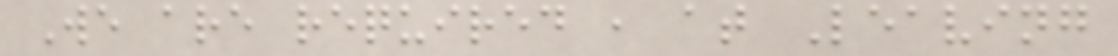We are required , at Leaving
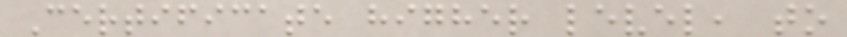Certificate higher level, to
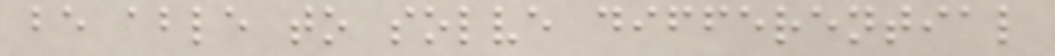be able to solve differential
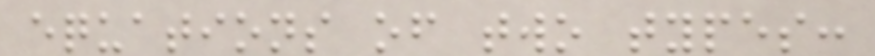equations of two types:
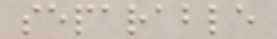separable
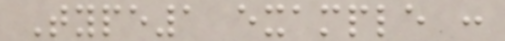Type1 example :
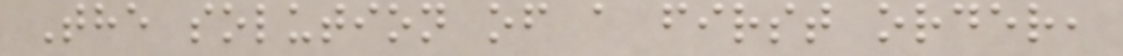The solution of a first order,
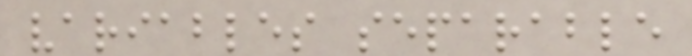variables separable
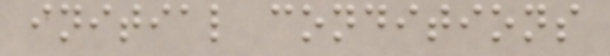initial conditions
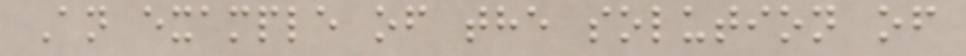An example of the solution of
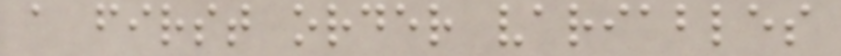a first order variables
